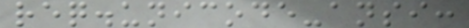req.unicode-ansi:
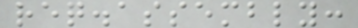req.assembly:
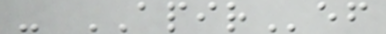- APIRef
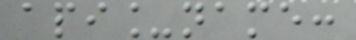api_name:
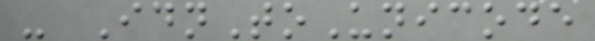- IdnToUnicode
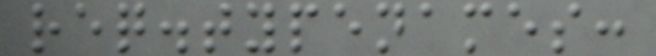req.typenames:
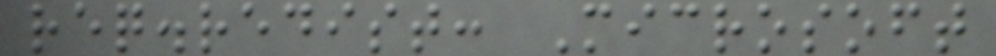req.redist: Microsoft
